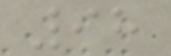98
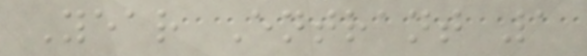Year Entrant 1
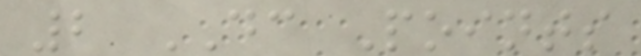2 DC Points
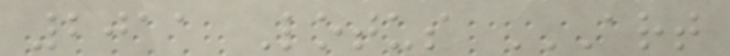2011 Lotus ART
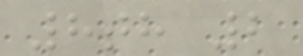8th 2
